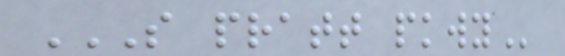S PRATT PKWY
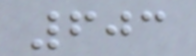603
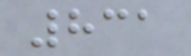831
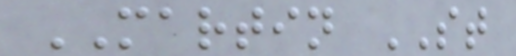MARTIN ST
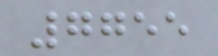7755
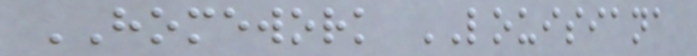HOMEWORK LOUISIANA
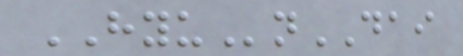HYUnDAI
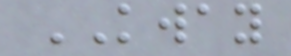KWAY
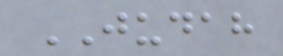JUDAH
